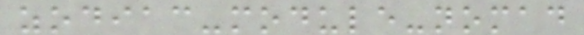zodiac-module-nomad
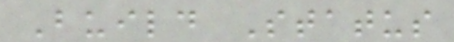Build Status
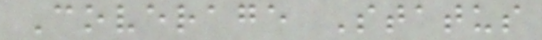Coverage Status
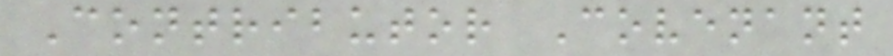Contributor Covenant
